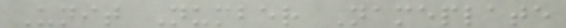Unit Number Nameplate
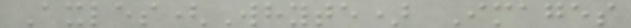Axles(Whyte) Images
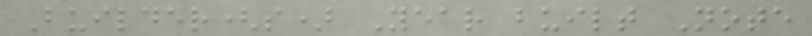Builder(s) Year built Note
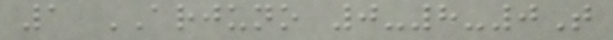1 ARJUNO 0-8-0T
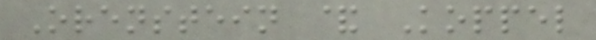Orenstein & Koppel
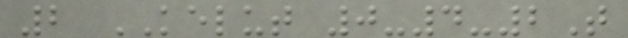2 KELUT 0-4-2T
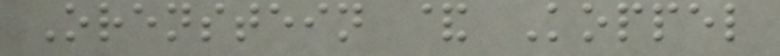Orenstein & Koppel
